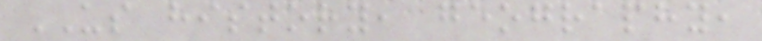US history, geography,
